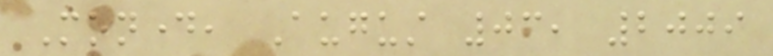Monday, August 03, 2009
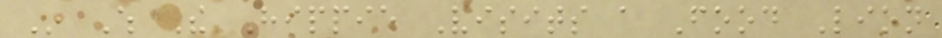In Which The Hippie Visits a Food Lion
